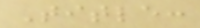Title:
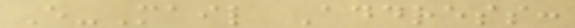E-Mail Address:
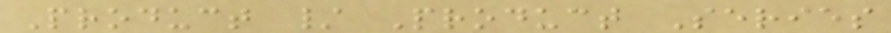Product / Product Series
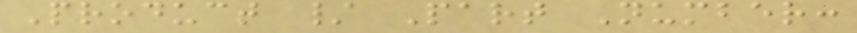Product / Part Number:
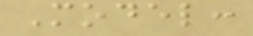Model:
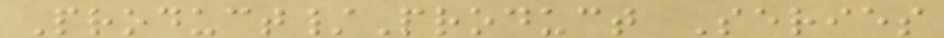Product/Product Series
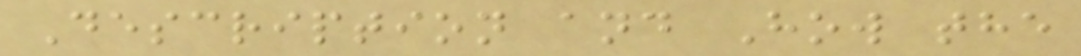Description and How the
